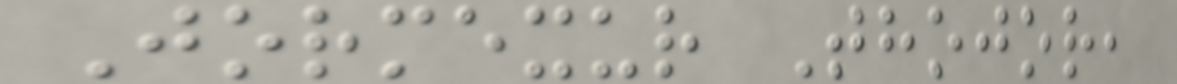Jormexur Thojor,
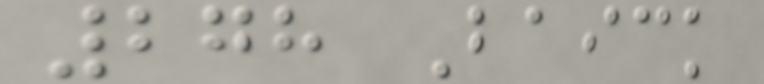278 Baick
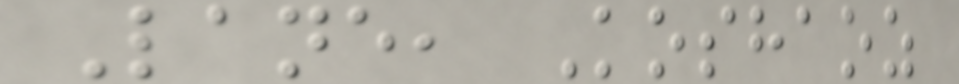Lane, Koshaoz
